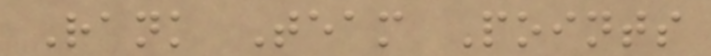Rank Team Points
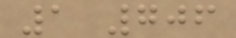1 706
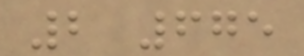2 675
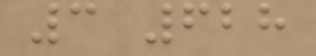3 628
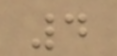4
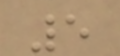5
